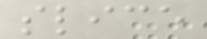slice
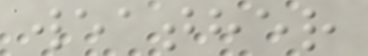weather
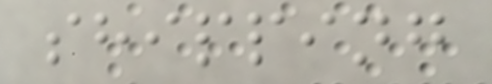shipping
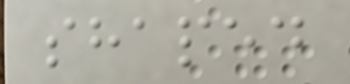shaped
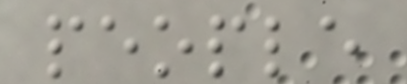people
